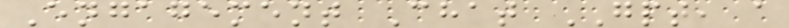Engagement Chat GPT, a
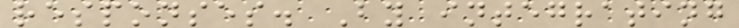responses. By integrating
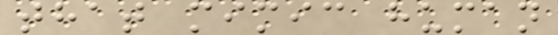that mimic human
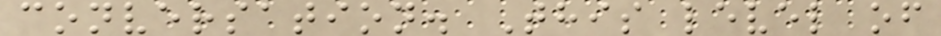conversation. This level of
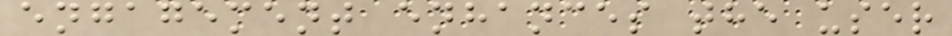engagement enhances the user
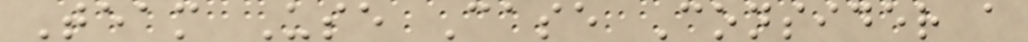Team Use Case Consider a
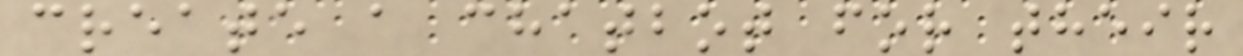create a chatbot for their
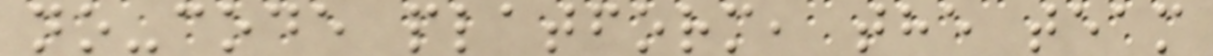no-code platform, the team
